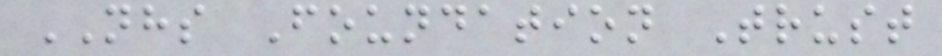NHS Foundation Trust
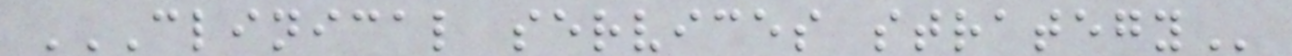CLINICAL SERVICES STRATEGY
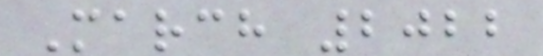March 2022
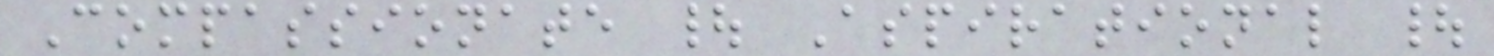Compassionate | Aspirational |
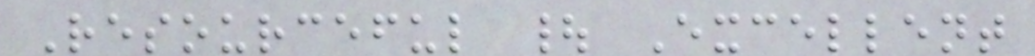Resourceful | Excellent
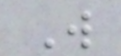W
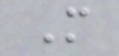M
